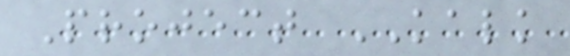Project KALK
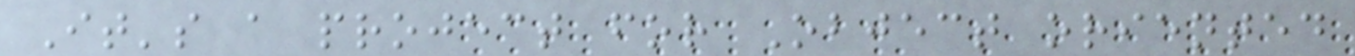It's a project for Object oriented
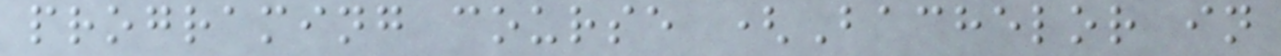programing course (Bachelor in
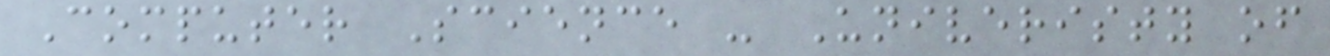Computer Science - Univeristy of
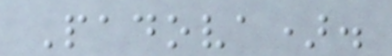Padova).
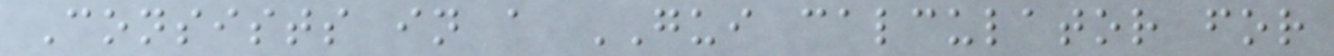Consists in a GUI calculator for
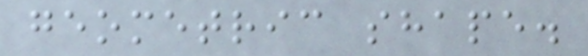geometric shape.
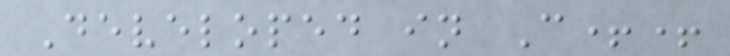Developed in C++
